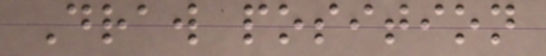Draw position
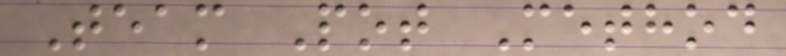Team Pot Method
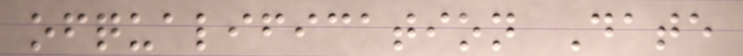ofqualification Date
